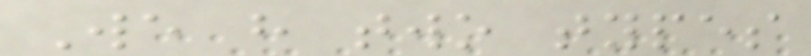We have two types
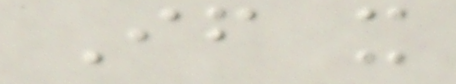If it
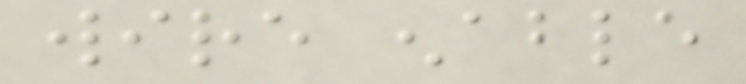wire enable
